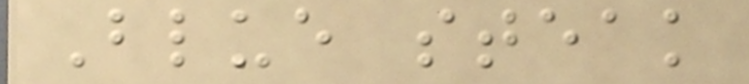Blue steak
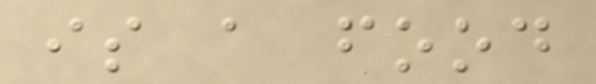is a food
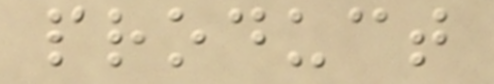product
